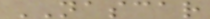NASCAR
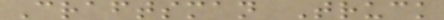Craftsman Truck
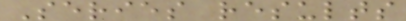Series results
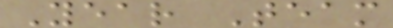Year Team
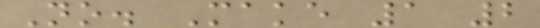No. Make 1 2
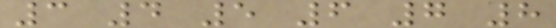3 4 5 6 7 8
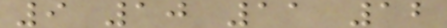9 10 11 12
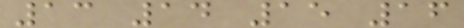13 14 15 16
